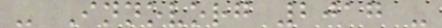- Innovorg 2017 -
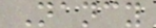Nancy
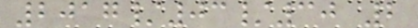2017/03/30 2
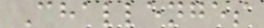Challenges
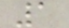1
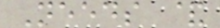Needs &
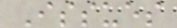Issues
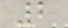2
